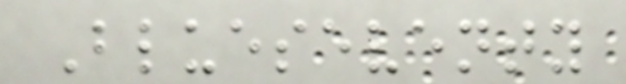Blueseventy
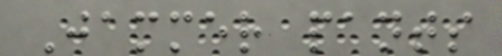Jammer pants
